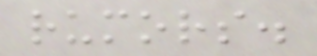rumors.
